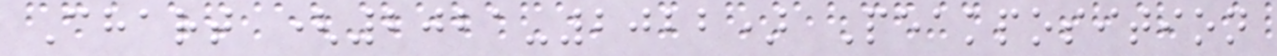Chart (2021-2022) Peakposition
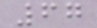67
